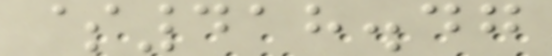$418.47
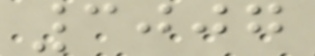3007
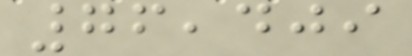76,409
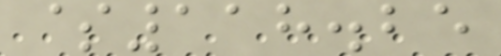$118.25
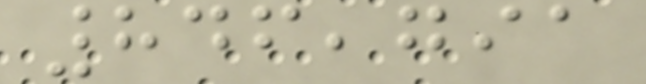846,791
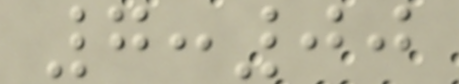7:00
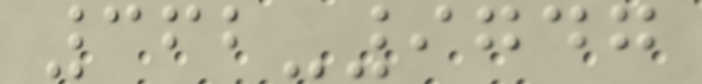362-9747
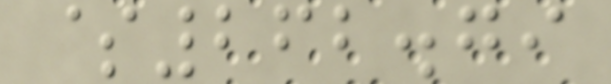$262.79
